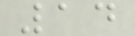14
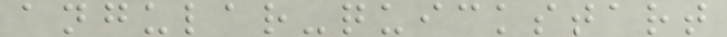angular-quickstart
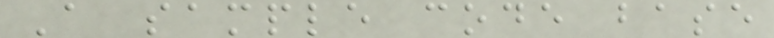A sample code base
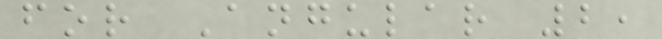for Angular 2,
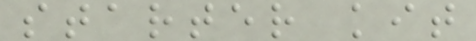starter kit
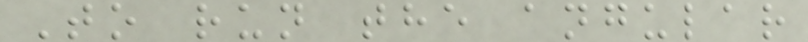To run the angular
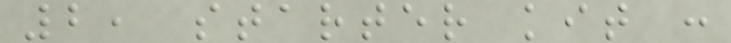2, starter kit :
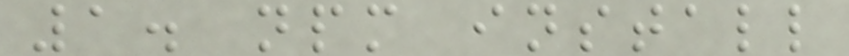1. npm install
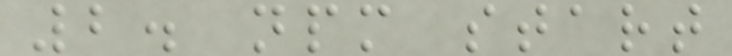2. npm start
